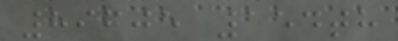89605 154th
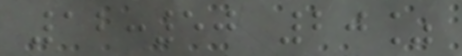12:50 20%
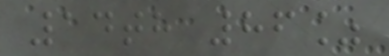14th 86%
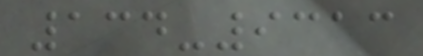134-9313
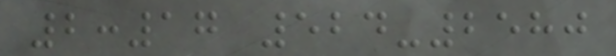2:17 524-2580
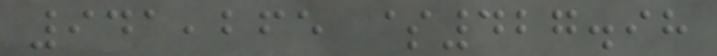941,265 $427.98
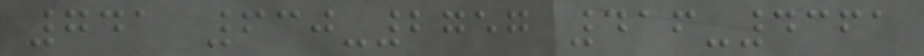741 630-2757 416-4361
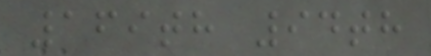169th 94th
